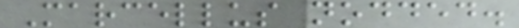Marcellus nodded.
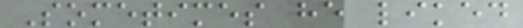Sometimes he liked
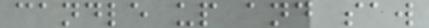candle up and saw
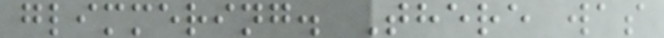glimmering. There was
